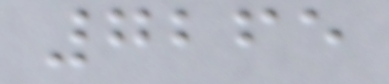7265
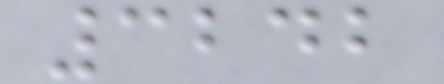3242
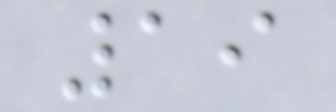19
